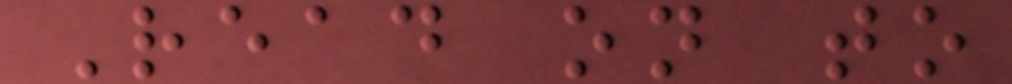Read on to
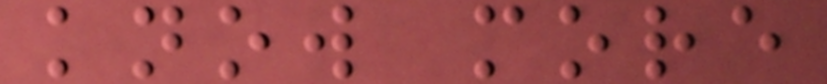know more
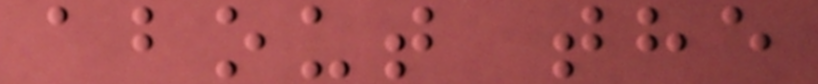about the
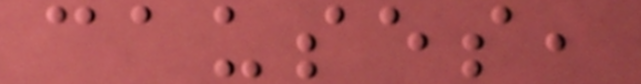causes,
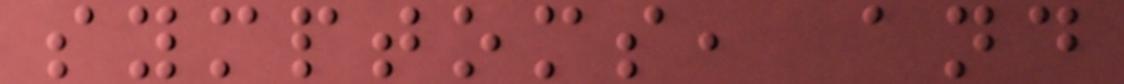symptoms, and
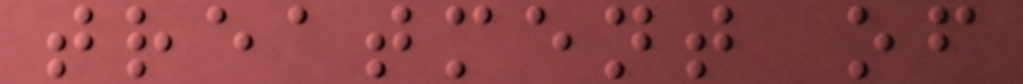treatment of
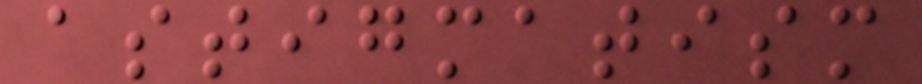astigmatism
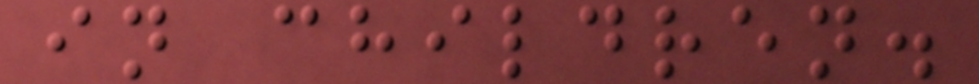in children.
